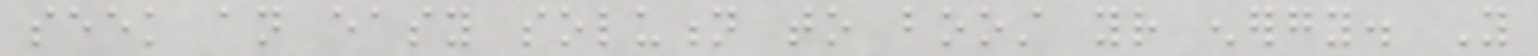seek an easy solution to boost your energy. You
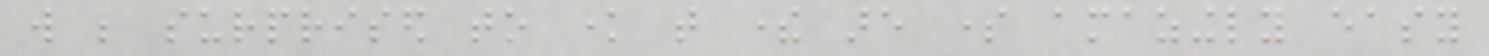will be surprised to know that there are some amazingly easy
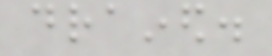drained.
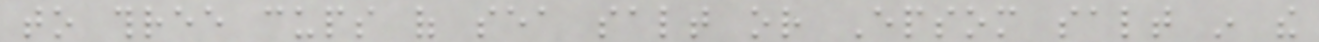to three cups of sea salt or Epsom salt in the
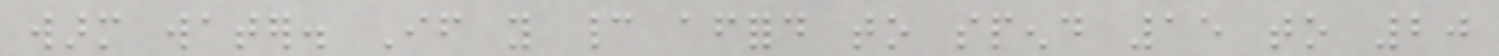warm water. If you cannot afford to spend 15 to 20
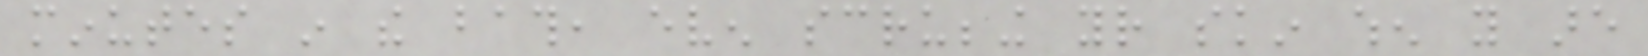minutes in the bath, even scrubbing your skin when you are
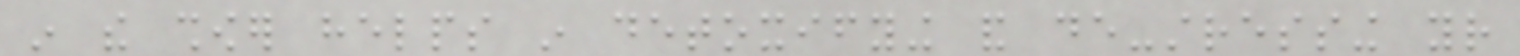in the shower helps in detoxifying and de-stressing your
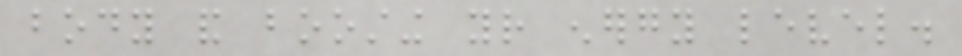body and boosting your energy level.
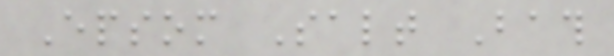Epsom Salt Bath
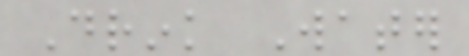Drink Water
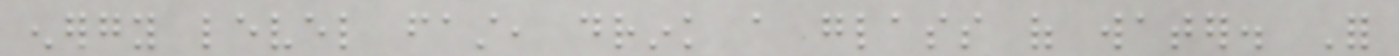energy level fast, drink a glass of water. For
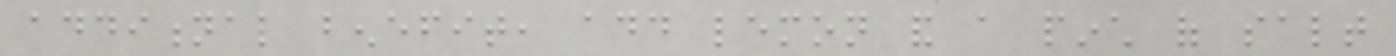additional benefit, add lemon and a pinch of salt
